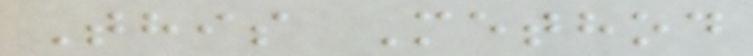This Method
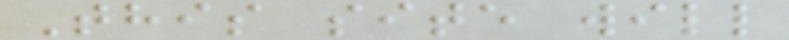This site will
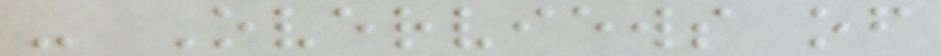- Overviews of
